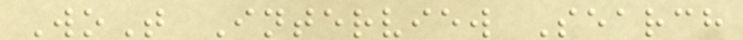WoT Interview Search
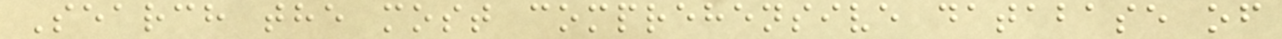Search the most comprehensive database of
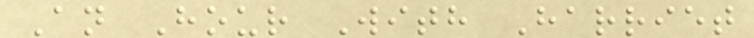An Hour With Harriet
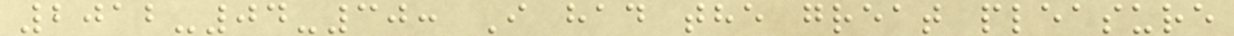2012-04-30: I had the great pleasure
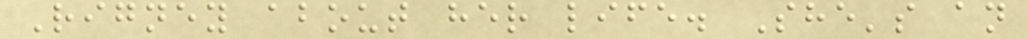Rigney about her life. She's an
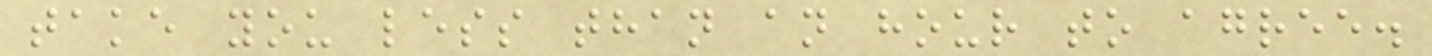take you less than an hour to agree.
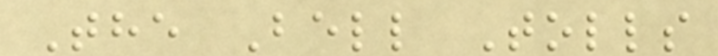The Bell Tolls
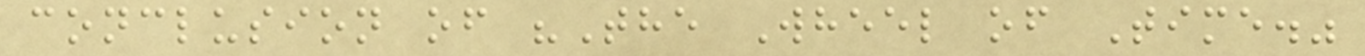conclusion of "The Wheel of Time."
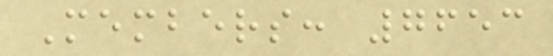Members: 7653
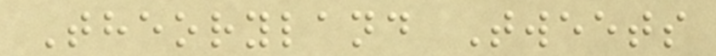Theoryland Tweets
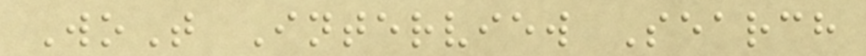WoT Interview Search
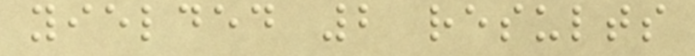yielded 2 results
